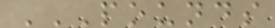POUNDS
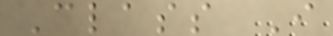Class I
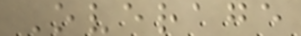Overage
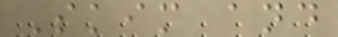Skim and
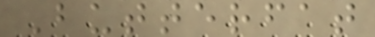Butterfat
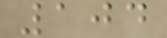104
